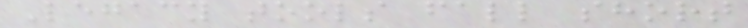Legacy tools fall short
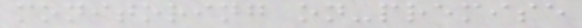monitoring on-premise
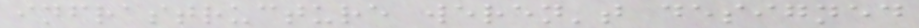infrastructure weren't designed
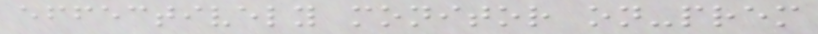effectively monitor on-prem
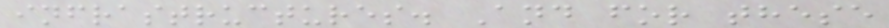infrastructures. And for these
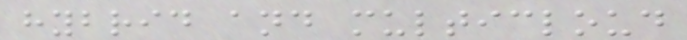hybrid and multicloud
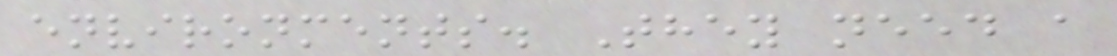environments. They need a
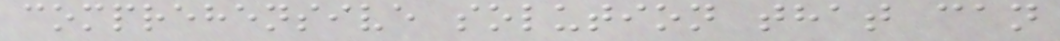comprehensive solution that can
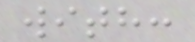with:
